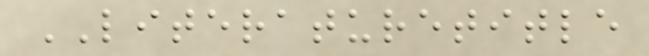LITERATURETITLE
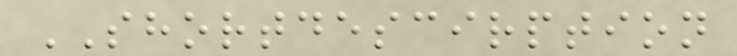SHORTDESCIRPTION
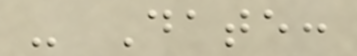- Date:
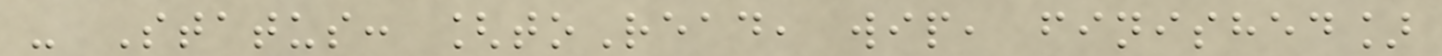- Status: [toRead, wip, finished]
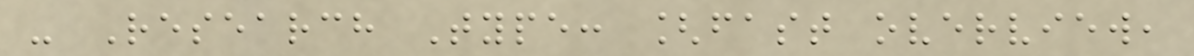- Research Type: [fast overview,
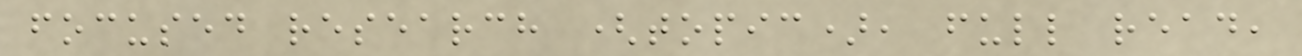focused research (topic), full read,
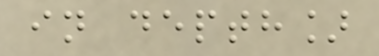in depth]
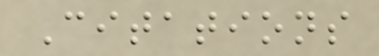Citations
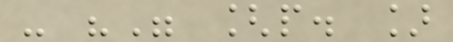- "" [p. ]
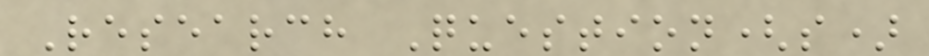Research Question(s)
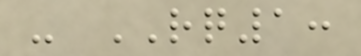- RQ1:
